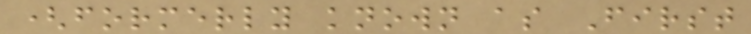(formerly known as First
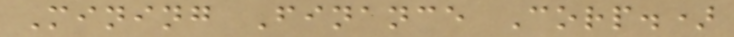Mining Finance Corp.)
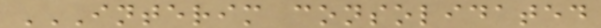INTERIM CONSOLIDATED
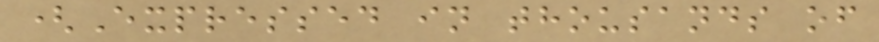(Expressed in thousands of
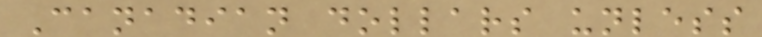Canadian dollars unless
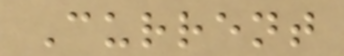Current
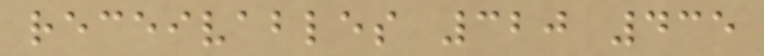receivables 320 435
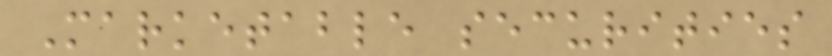Marketable securities
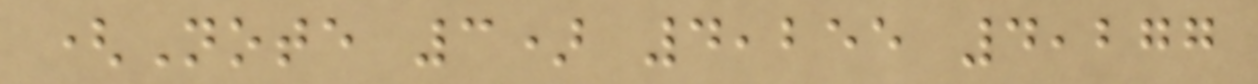(Note 3) 4,255 4,277
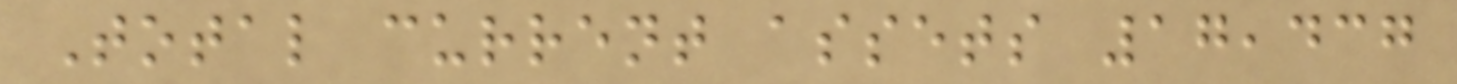Total current assets 17,437
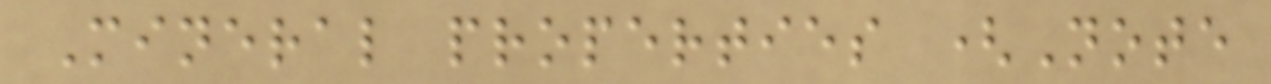Mineral properties (Note
